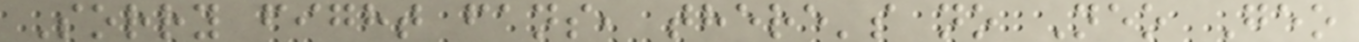Sorry fight fans, there's no Neo Geo
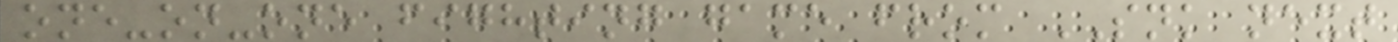one-on-one fighting game from SNK next
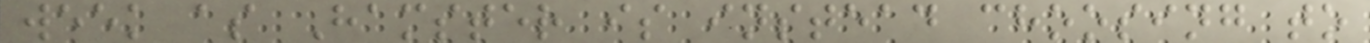week as Hamster is instead choosing to
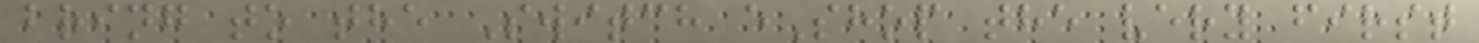bring to the Switch eShop the very first
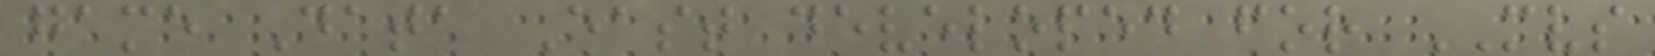game Data East developed for MVS
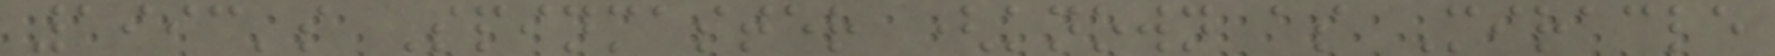1993's Spinmaster (known as Miracle
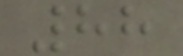88
